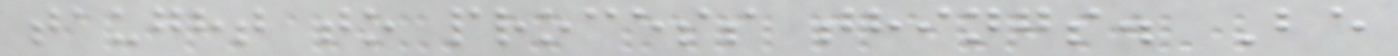taught to process things. Be
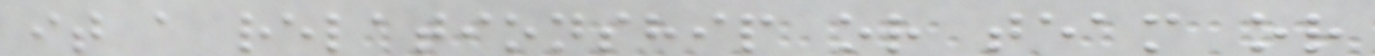it a relationship or team or
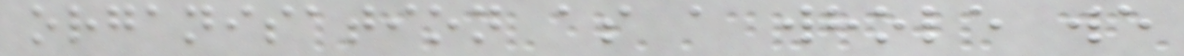organisation as a whole we
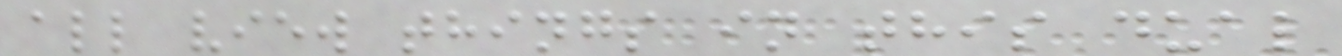all view things in this dual
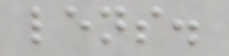lens.
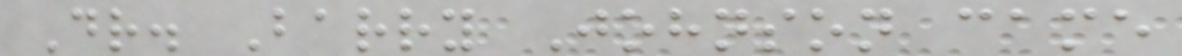Dr. Barry Johnson came
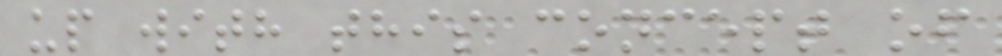up with this concept of
